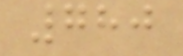780
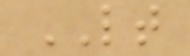LT
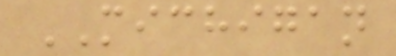MICHIGAN
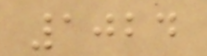1024
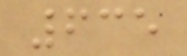635
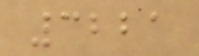3221
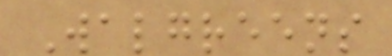Walgreens
